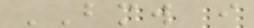BMW i
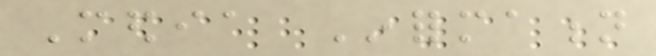Media Information
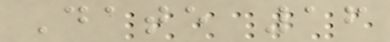Date 16
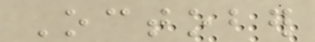October
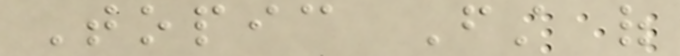Topic First of
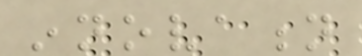innovation
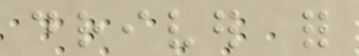driver for
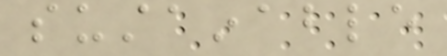sustainable
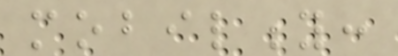mobility:
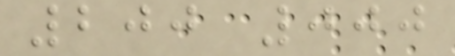200 000
